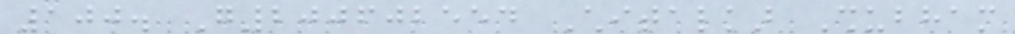100. G200602554 Chitalkar Shubham
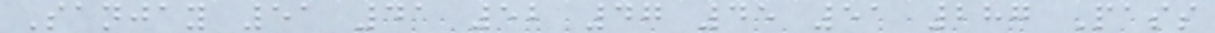Sanjay 51 41 52 47 45 51 287 Pass
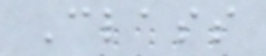Class
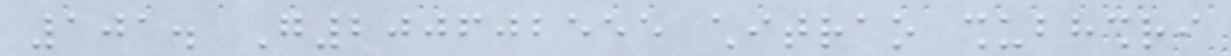101. G200602555 chitrao shubhshri
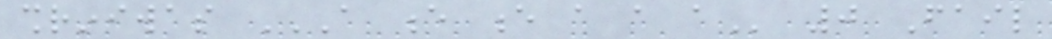shriniwas A E E A A A 0 Fail
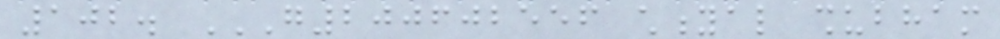102. G200602556 CHITYAL SHUBHAM
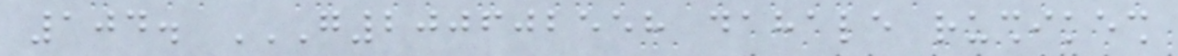104. G200602558 DAHALE RUSHIKESH
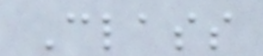Class
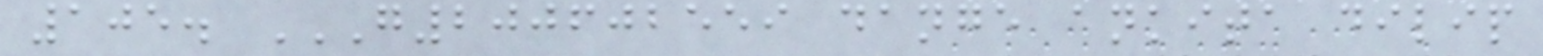105. G200602559 DANGE ANKITA DILIP
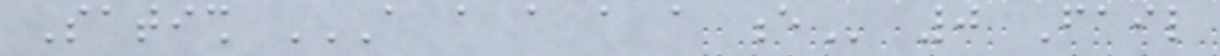Satish A A A A A E 0 Fail
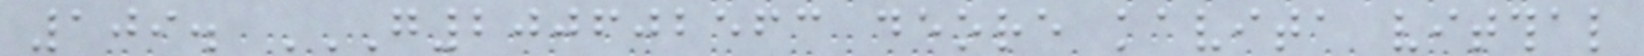109. G200602563 DEORE KAVITA VITTHAL
